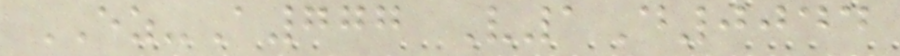EZ-A777 V1D0044
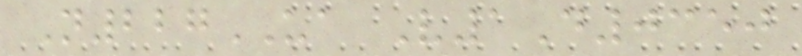N227UA V1D0350
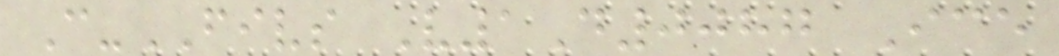C-FIVS V1D0087 Ice
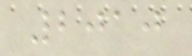2010
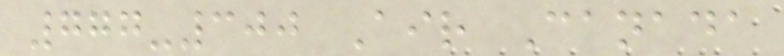777-300 Air Canada
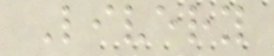Livery
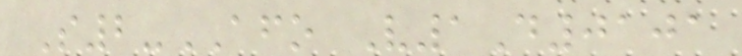S2-AFO V1D0101
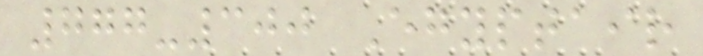777-300 Egyptair
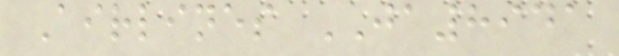Airlines JA8941
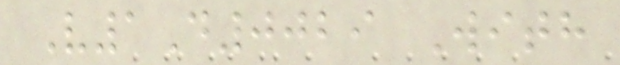V1D0029 With
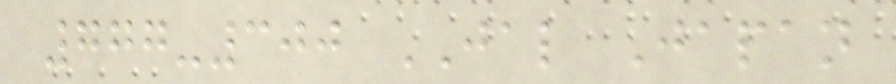777-300 JAL Japan
